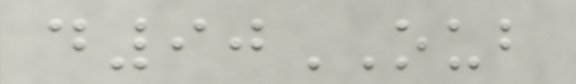d90OUB
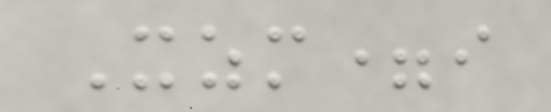Xzm=i
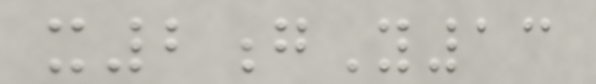x2gY13
